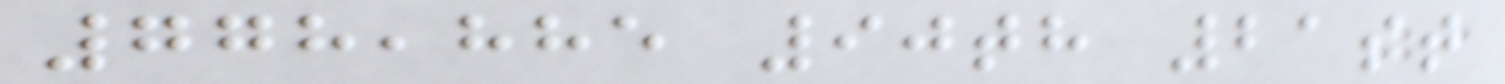778,885 90th 21st
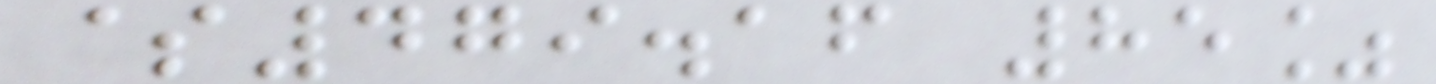$479.16 85%
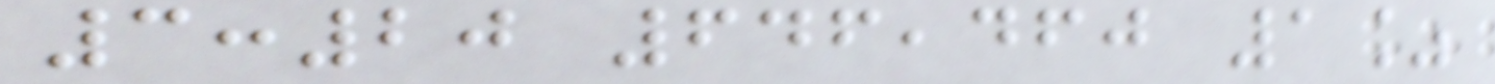3:20 646,460 1%
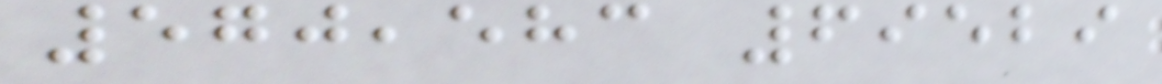570,583 69529
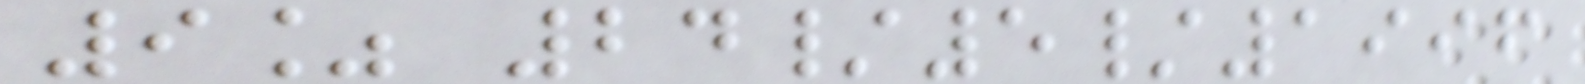9% 24/5/1996
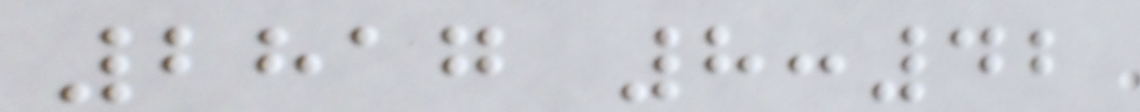2817 8:42
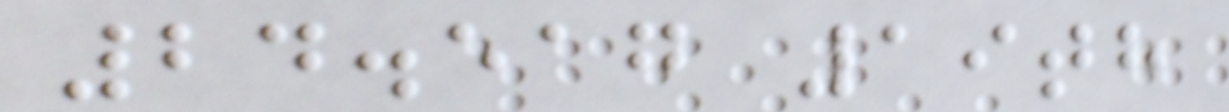24.517 19th
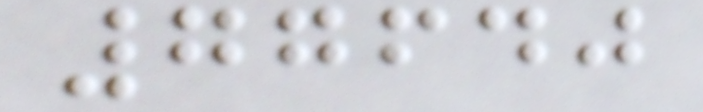77640
